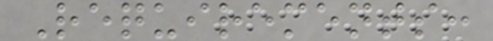Requirements:
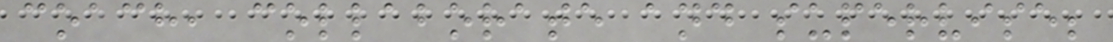coach, collaborate and supervise;
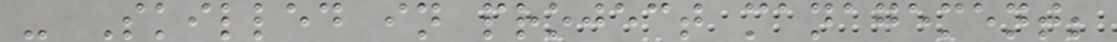- Skilled in project management;
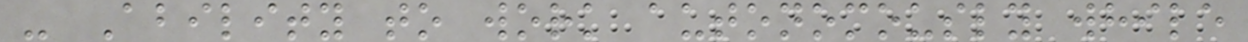- Ability to work autonomously while
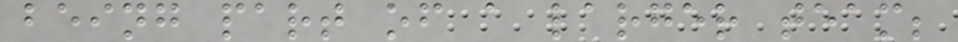being part of a larger team;
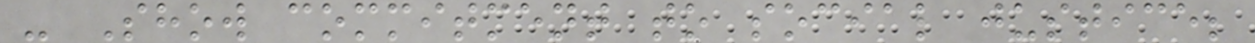- Show commitment to social justice;
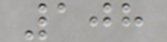108
